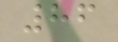86
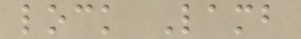lock Lamb
